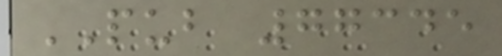PUB 77345
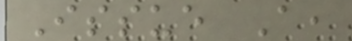Issue A,
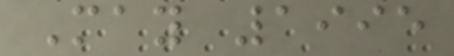May 1995
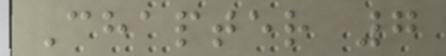Chapter 7
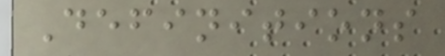Definitions
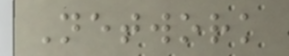Network
